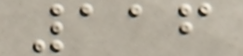116
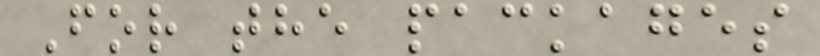For the packages
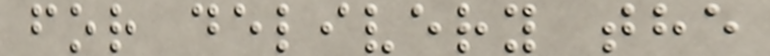for delivery the
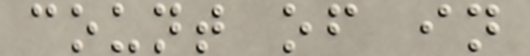count of in
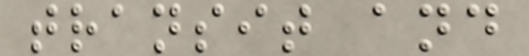transit and
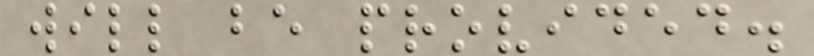will be provided.
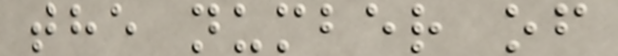the number of
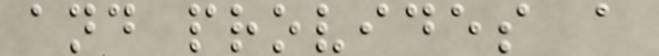and provides a
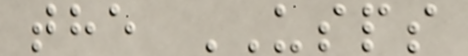the USPS
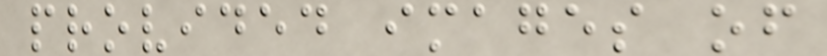provided images of
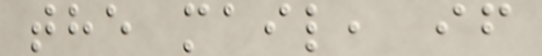the mail, if
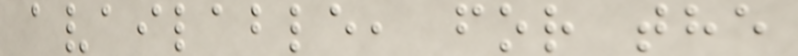available, for the
